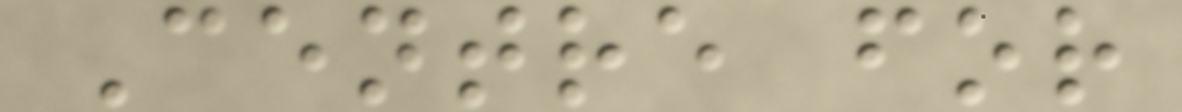Centre for
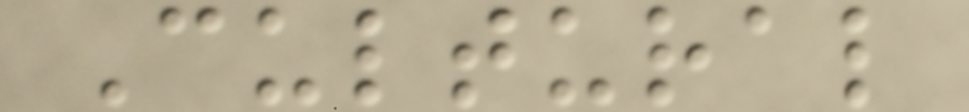Cultural
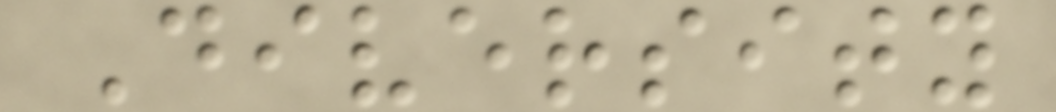Diversity
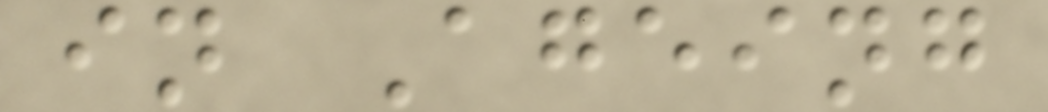in Ageing
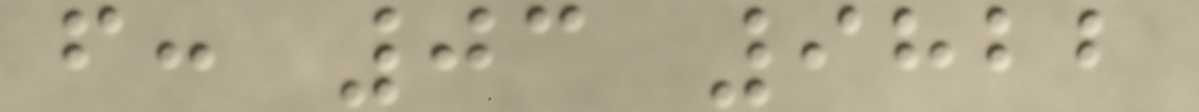f: 03 9822
